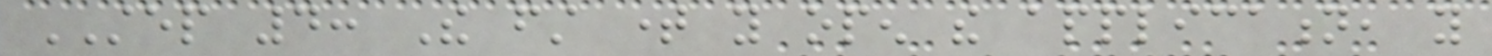STEP 4: The first time you open the application, you
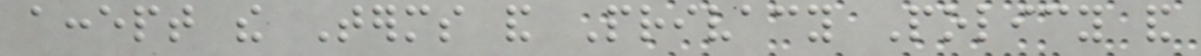accept the Terms and Privacy Policy and
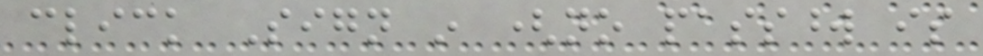click Sign in (no password is
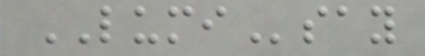LUMIsay
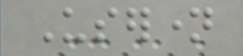Username
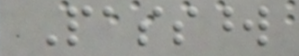Password
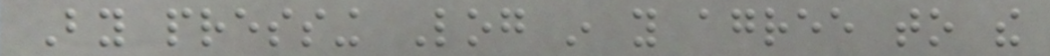By pressing Log in you agree to the
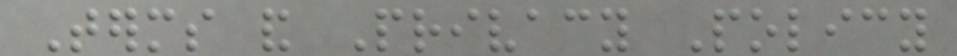Terms and Privacy Policy
